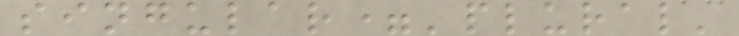singular='plural'
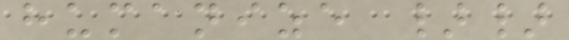humanize }}
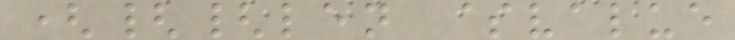({{len $value
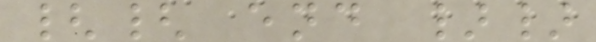{{ end }}
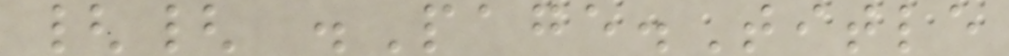{{ .Page.Title
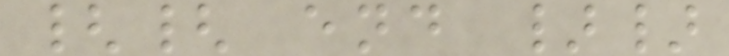{{ end }}
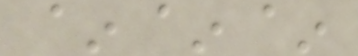~~~
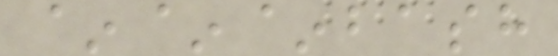~~~bash
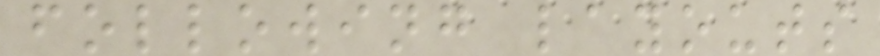following layouts
